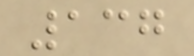137
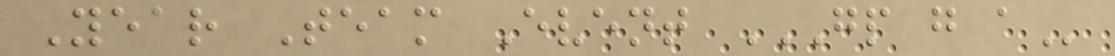Year Team Event GP G A
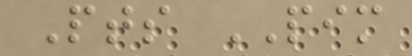Pts PIM
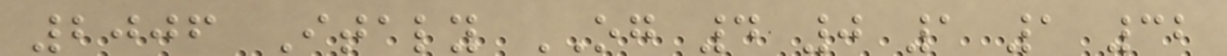2006 Italy OG 4 0 1 1 32
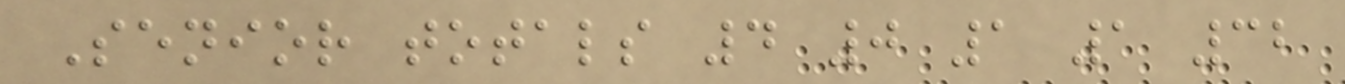Senior totals 4 0 1 1 32
